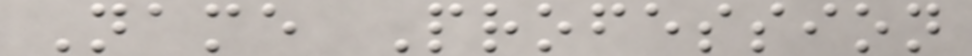Name Profession
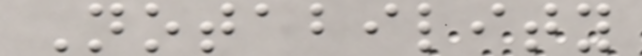Notability
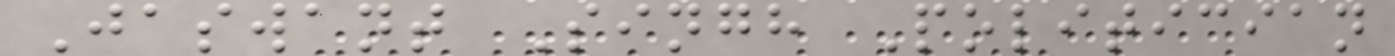Jaswant Singh Politician
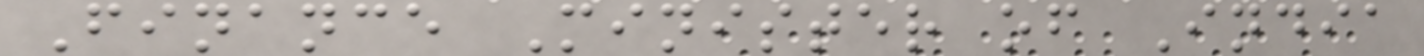Finance Minister of India
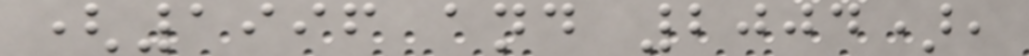(1996 and 2004),
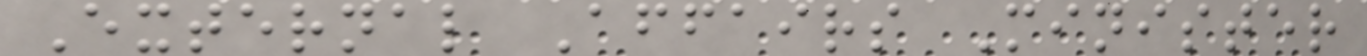External Affairs Minister
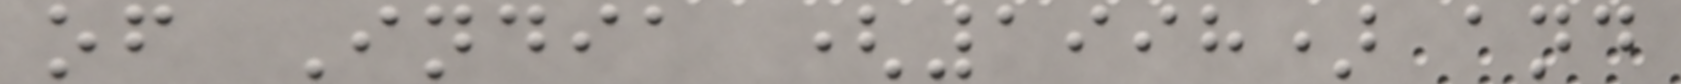of India (1998) and
